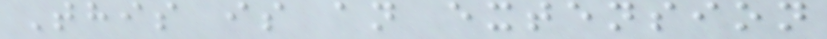This is an extension
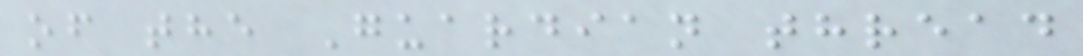of the Guardian thread
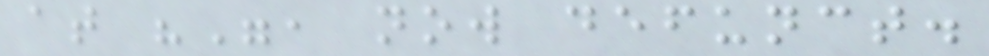at "", now defunct.
